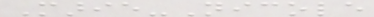Marie-Nicole
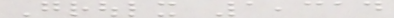Groulx 1,314
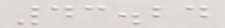43.24
